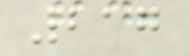217
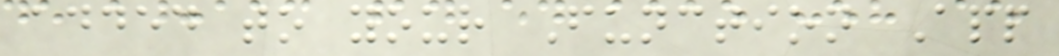added to your Function App
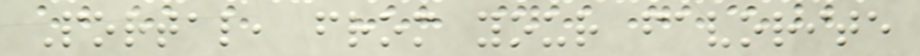Portal, from your favorite
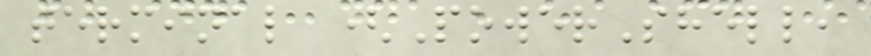terminal (PowerShell,
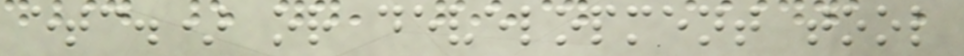etc.) or development tool
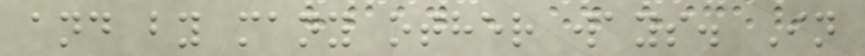and by many other ways. In
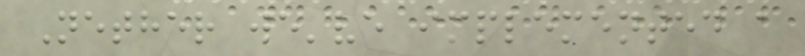Nether we've implemented a
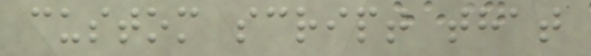custom script that
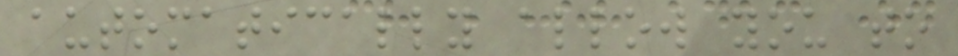automatically allow you to
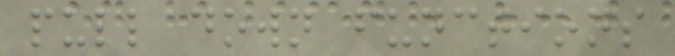pull down functions
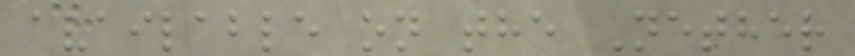available on the Nether
